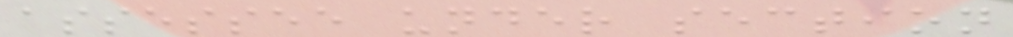assessee under section
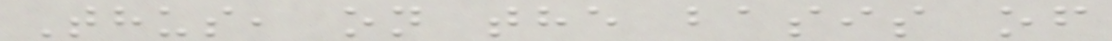Thus, on the basis of
